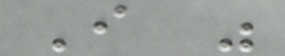I was
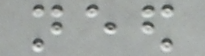need
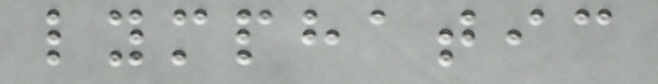lymphatic
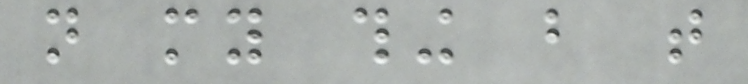not my thing but that
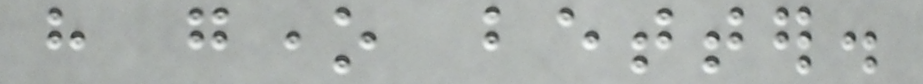have gone better.
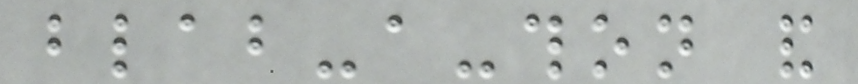blab-a-thon and
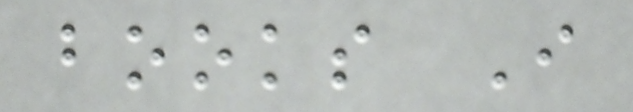books I
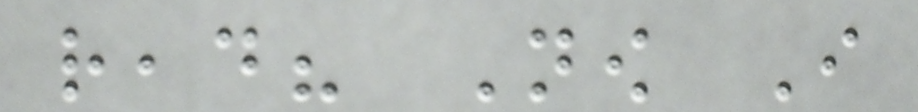read? Now I
